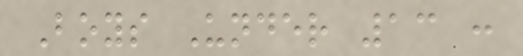Boys Under 13 :
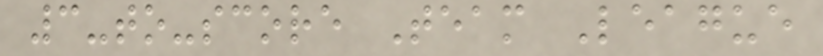3-to-score Team League
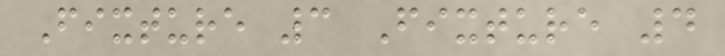Fixture 3 Fixture 4
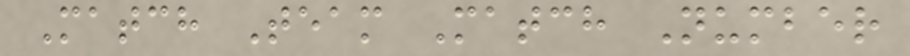Match Team Match Number
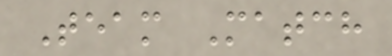Team Match
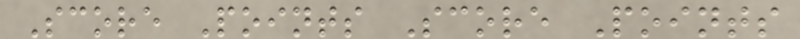Score Points Score Points
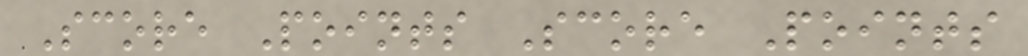Score Points Score Points
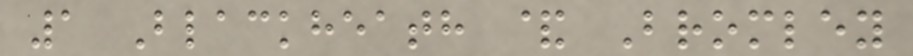1 Blackheath & Bromley
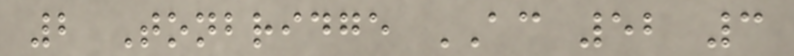2 Tonbridge AC 52 3
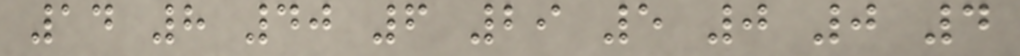14 8 40 6 29 5 0 0 4
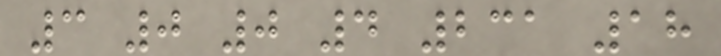3 0 0 4 231 18
